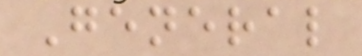General
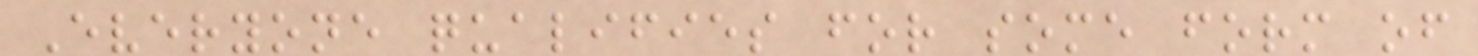Everyone qualifies for some form of
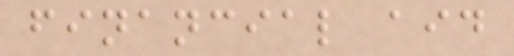financial aid
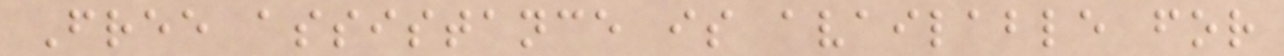Free assistance is available for
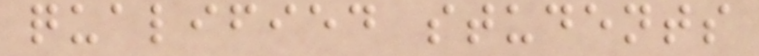qualified students
